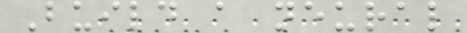Build a neural
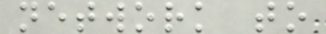network to
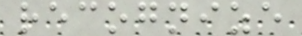recognize
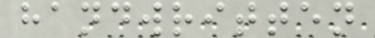handwritten
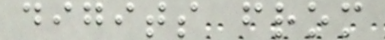digits from
